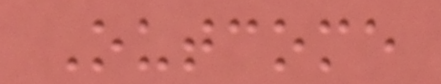Outcome
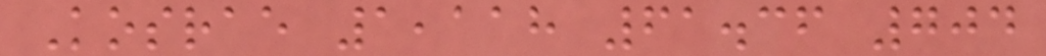Kosrae 1,118 61.36 704
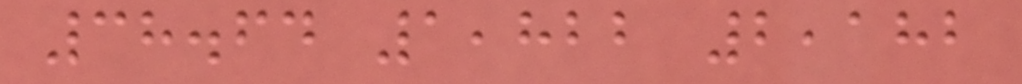38.64 1,822 2,182
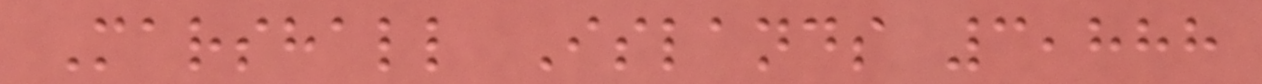Marshall Islands 3,888
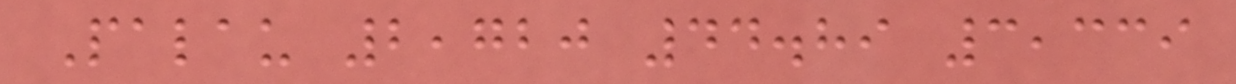Palau 2,720 44.89 3,339
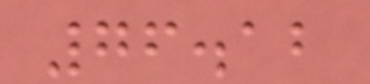76.12
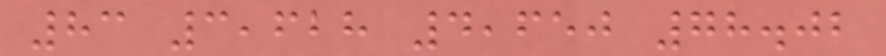83 3,628 4,650 78.02
